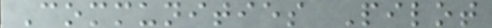Communities Pilot
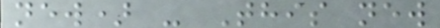new) - This new
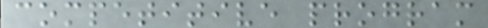competitive program
